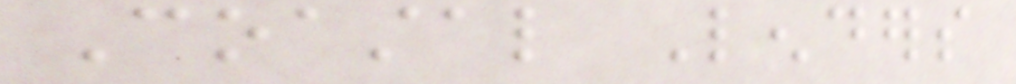Coastal Lenders
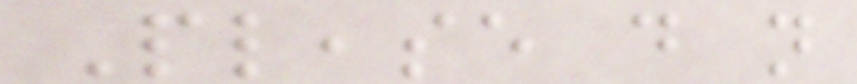Please do not
